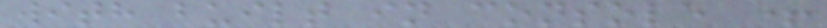with built in console +
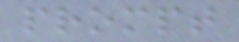prompt
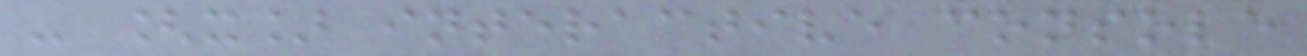- [x] interactive console
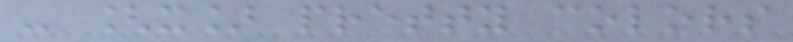- [x] pretty colors
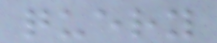query
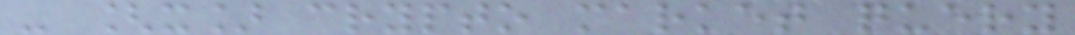- [x] crypto market query
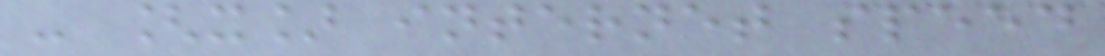- [x] internet speed
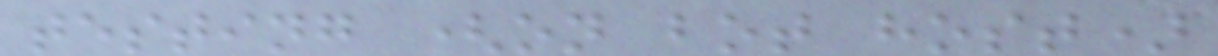testing (on bot host)
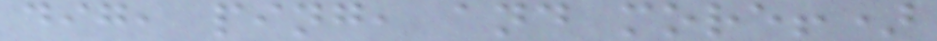dig, ping, and more!)
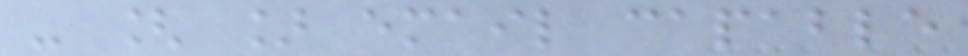- [ ] email capable
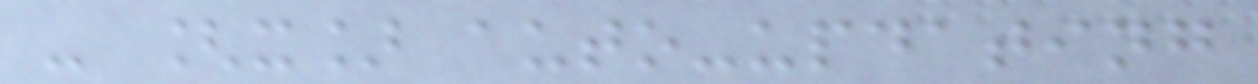- [x] auto-updating
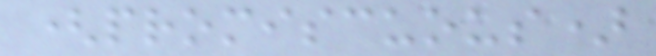(promiscuous)
